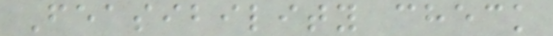Feasibility check
